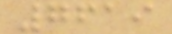7619
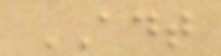ADT
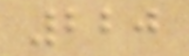220
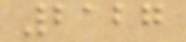2127
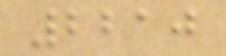2210
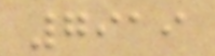7919
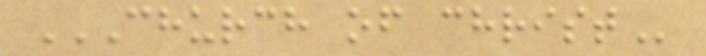CHURCH OF CHRIST
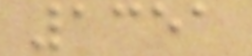1351
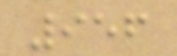956
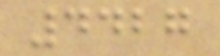4427
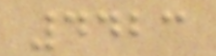4423
